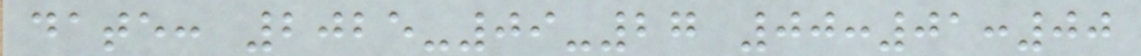date: 2025-09-27 00:01:00
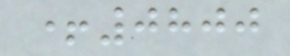+0800
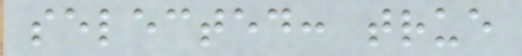selected: true
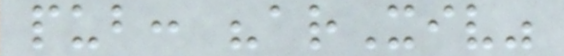pub: "arXiv"
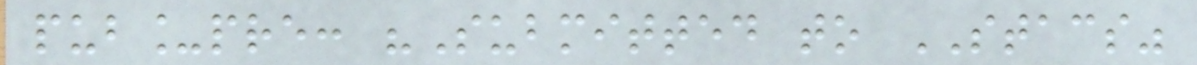pub_pre: "Submitted to STACS"
